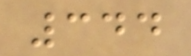344
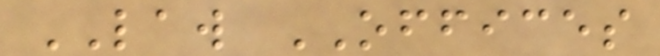LAW OFFICES
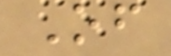Of
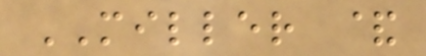MILLER &
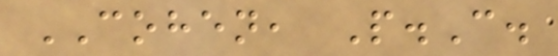COHEN, P.C.
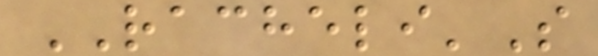RACHELI'S
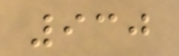930
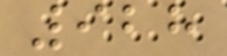928
